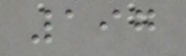197
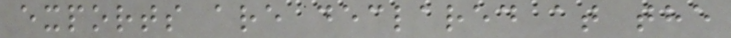exports are declared at the
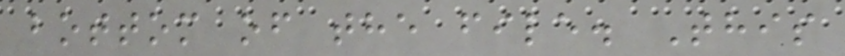bottom of the file. This
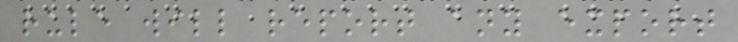rule will report any export
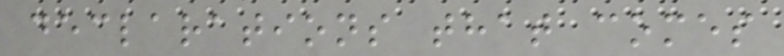declarations that comes
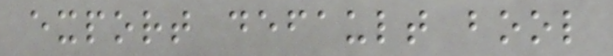export default bool
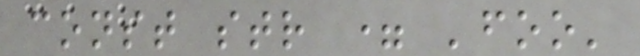const str = 'foo'
